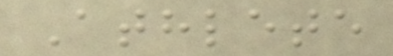Athlete
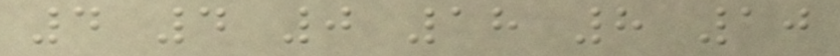4 4 0 18 8 10
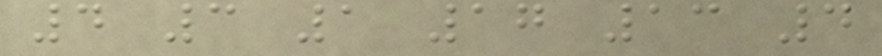4 3 1 17 13 4
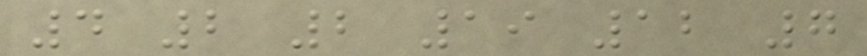4 2 2 19 12 7
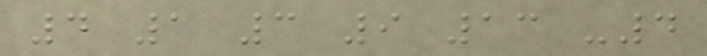4 1 3 9 13 -4
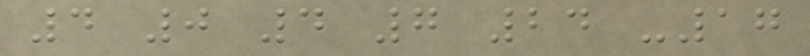4 0 4 7 24 -17
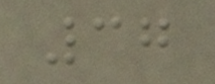37
